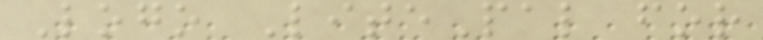Logo LitePal for
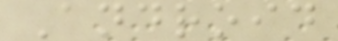Android
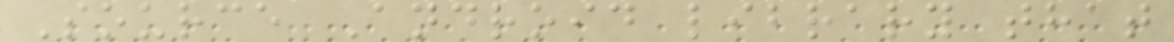Source Android library that
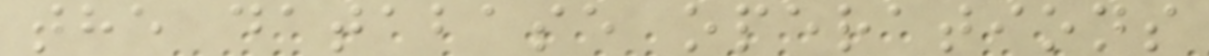the database operations
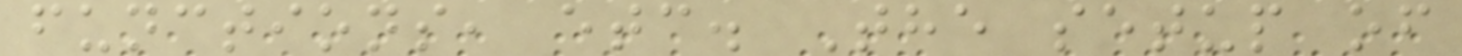functions, etc. The setup of
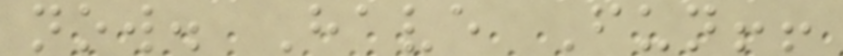now. Have Fun!!
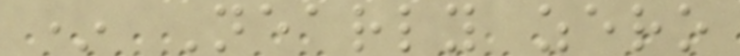* Nearly zero
